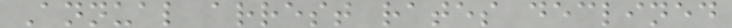Annual arrest rates declined
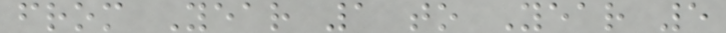from Year 1 to Year 5
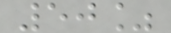50%
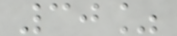30%
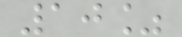10%
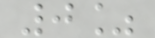0%
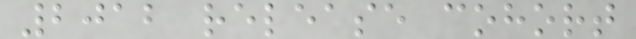2012 release cohort
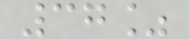37%
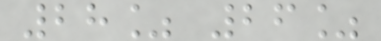28% 26%
